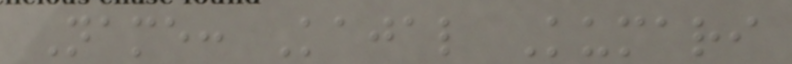Name: Kajal Kumari
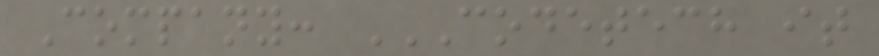Company: CODETECH IT
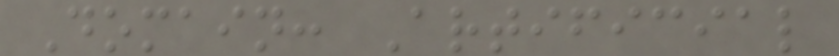Domain: Artificial
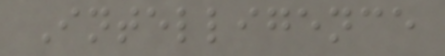Intelligence
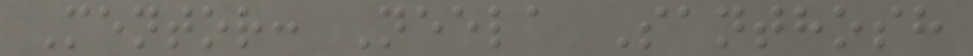Mentor: Neela Santhosh
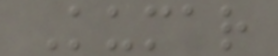Kumar
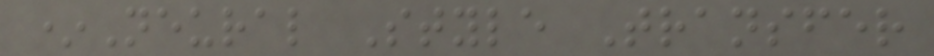*Neural Style Transfer
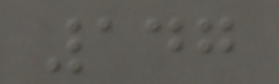147
